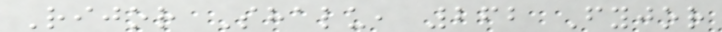Rijor Shalu, 262 Fyjor
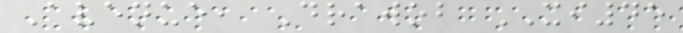Avenue, Drawob XI45
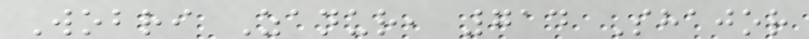Wobri Zanur, 714 Shajor
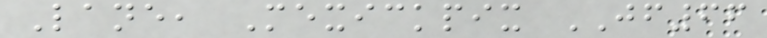Lane, Mexickpix JF66
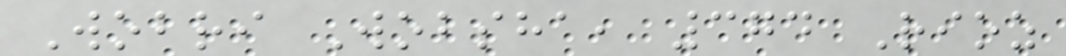Wobri Wobsha, 374 Rioz
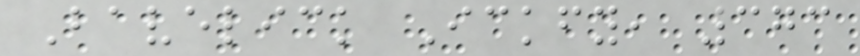Bavelick Ickfy, 373
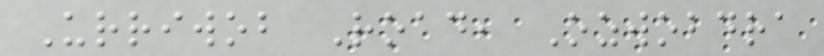Urriwob Road, Ozwobdra
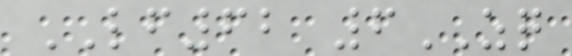LF62 6ZQ
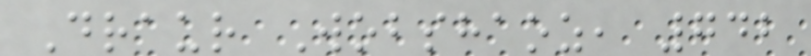Draur Wobshaoz, 742
